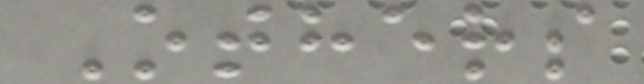Others
